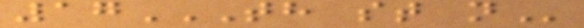17TH ST N
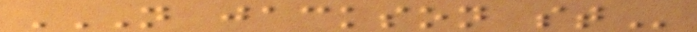N JACKSON ST
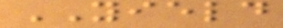YIELD
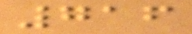716
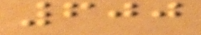600
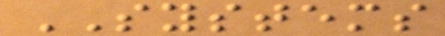SYSTEMS
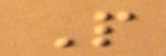P
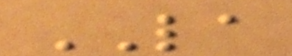LA
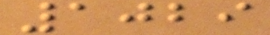1029
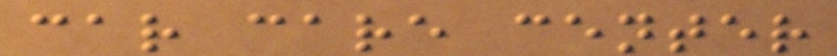car care center
